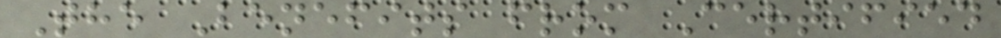The Benefits from Certified
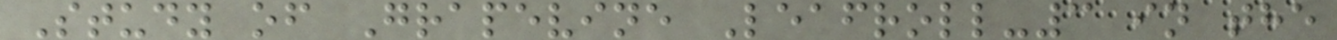Study of Grapevine Leafroll-3 in the
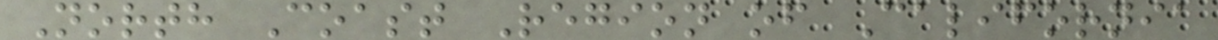North Coast Region of California
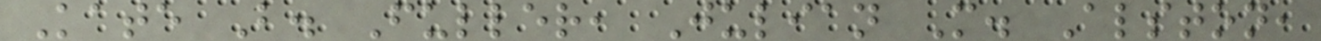Kate B. Fuller, Julian M. Alston,
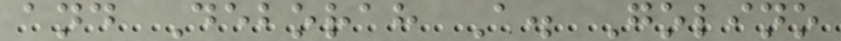and Deborah A. Golino
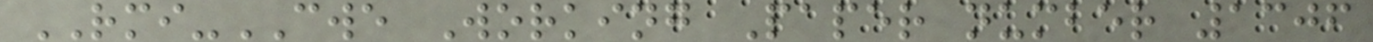RMI-CWE Working Paper number 1306
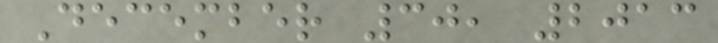December 30, 2013
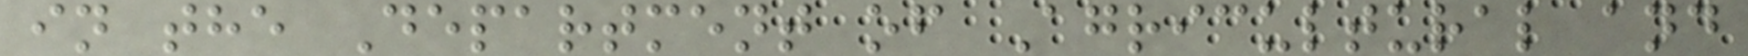in the Department of Agricultural and
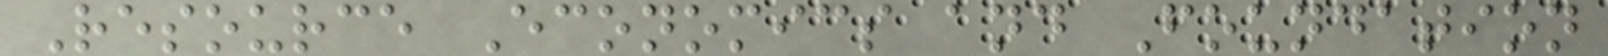Resource Economics and Foundation
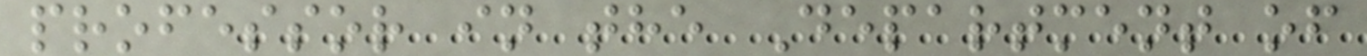professor in the Department of
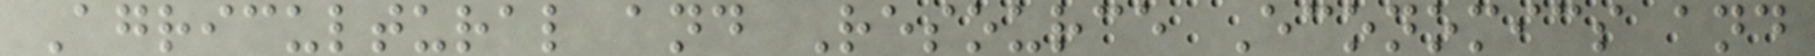Agricultural and Resource Economics and
